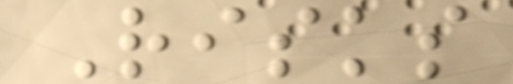Risks
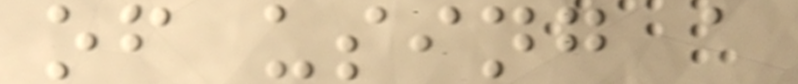of using a
